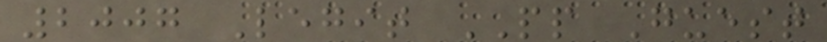2007 Legit PP Guest
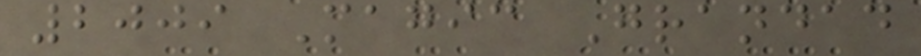2009 Magic Grandad
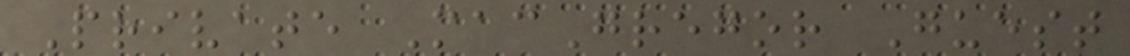Private MacGregor Guest
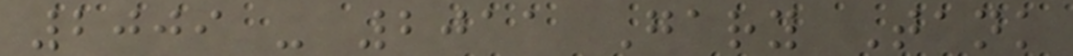2009 - 2011 Gary Tank
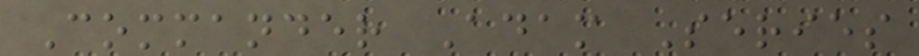Commander Adam Series
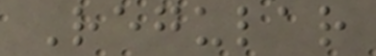Regular
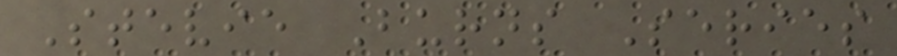Stevie Burns Series
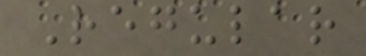Regular
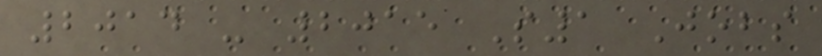2014 - 2015 S1 Jobs
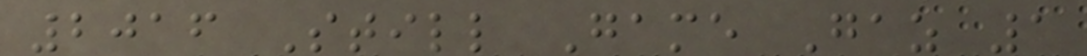2016 Still Game Gaz 1
